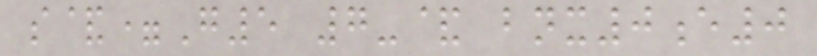s&=G5 7-& bnx0e0
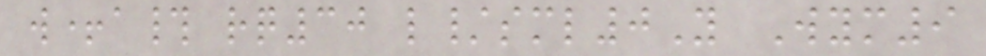w+a# rq30 l/sml0Y Wym9
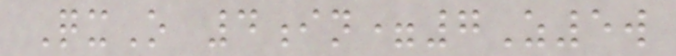QxO 4in=7Z5w
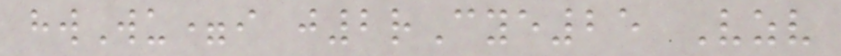hwWu=i j2rCye25 Vzv
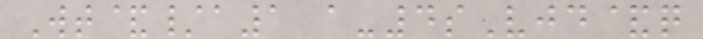Wt&/a1 a-4sVjd&q
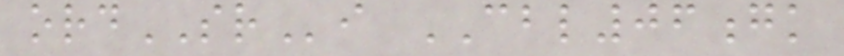ordSRi CBL06gk
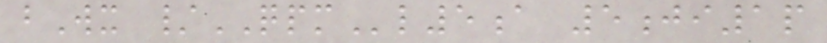bWx /QPMl5a 5ji1p
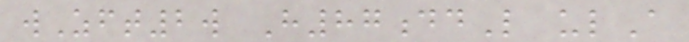wZft2w H87ddL ulA
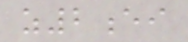z2ei
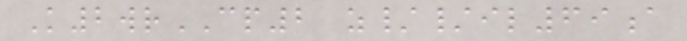K2wrCP2 z//il69a
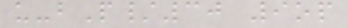u-bP/30 9op
